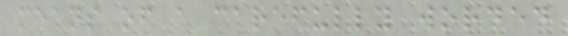means of a carefully worded
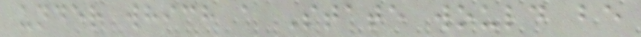under which a State would be
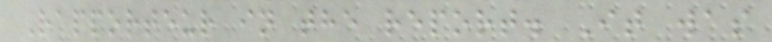Rapporteur in the report. It was
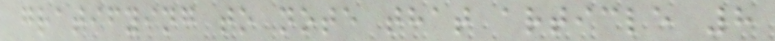gratifying to note that article 8
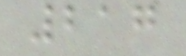217
